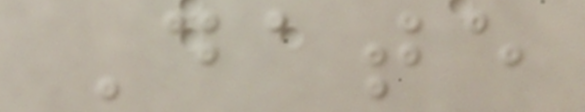Date
